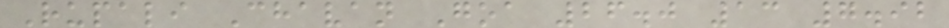Rupali Chavan Goa 26.0 13 7.92
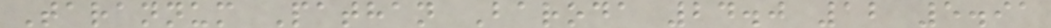Tarannum Pathan Baroda 24.0 12 5.91
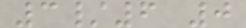3/6 0
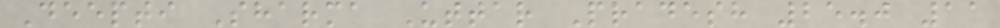Deepti Sharma Uttar Pradesh 25.0 11
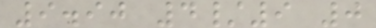9.90 4/9 0
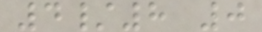4/8 0
